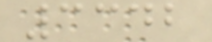3342
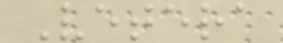Vetera
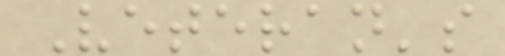Veteran's
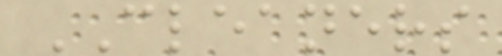CLEANERS
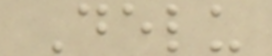Delu
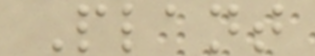Plant
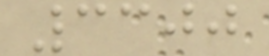3300
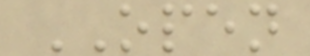OPEN
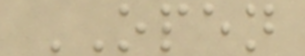OPEN
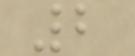2
